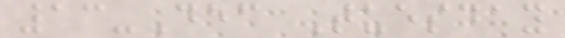13-Dec Tuesday
